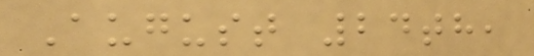August 24th,
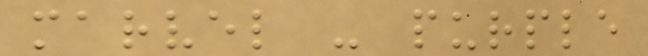marvel - purple
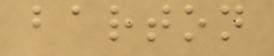barton
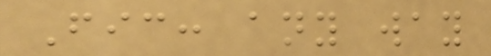Fic: any way
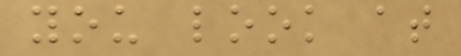you look at
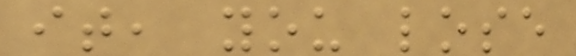it, you lose
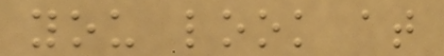you look at
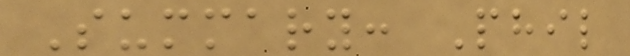Summary: Phil
